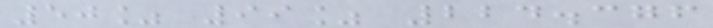50% 99% 224.376
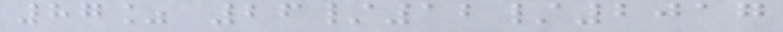87% 26/12/2017
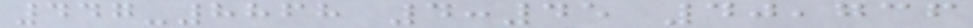447-8868 4:45 40,736
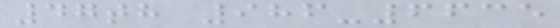47th 986-6635
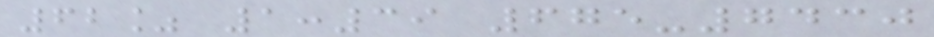62% 1:39 675-7430
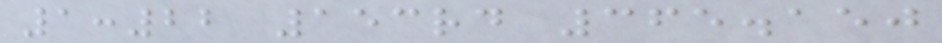1:22 153rd 365.150
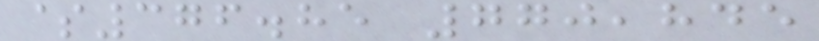$376.85 770,845
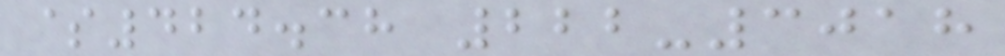$424.38 222-3018
